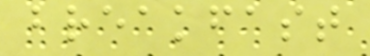breakfast
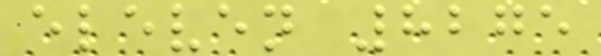eleven 8275
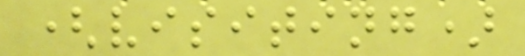(visiting)
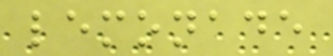lemonade
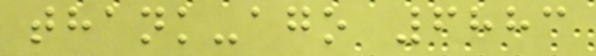thank-ago 6883
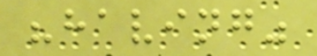"having"
